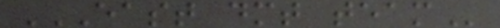EAST DMT TEAM
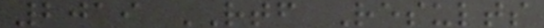2019 RTF Results
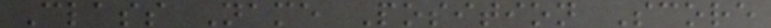Class Name Position Score
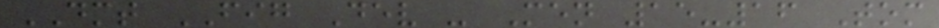DMT FIG Dev - Men 15-16 Tom
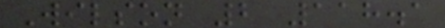Wilson 2 118.1
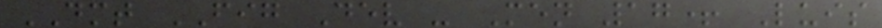DMT FIG Dev - Men 17+ Luis
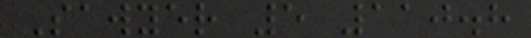Sawyer 5 110.8
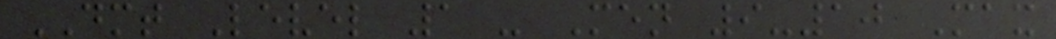DMT Level 1 - Men 9-10 Max
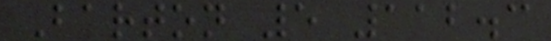Barton 5 112.3
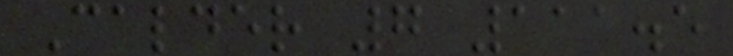Calder 7 111.5
